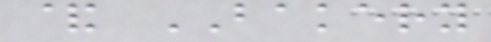& BAKERY
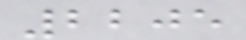2205
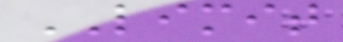LIMIT
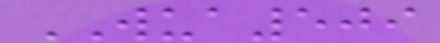WUA509
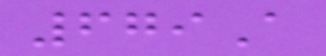679A
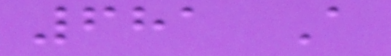681 A
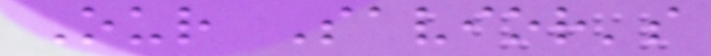Our Savior's
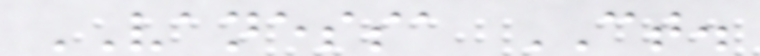VANESSA CT.
